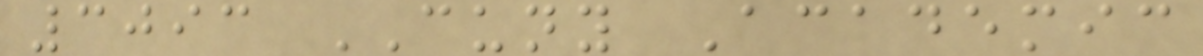3093 CUNY Academic
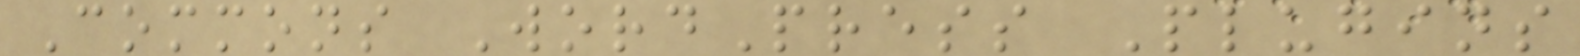Commons WordPress Plugins
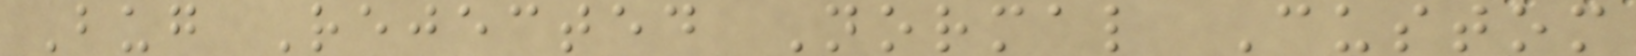Bug Rejected Normal Custom
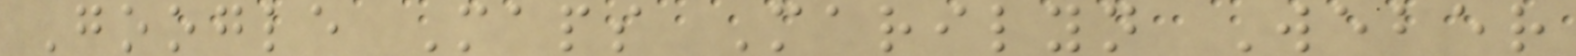Google Maps Marilyn Weber
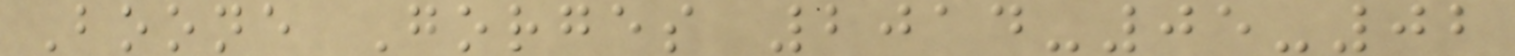Boone Gorges 2014-05-02
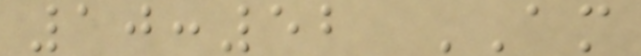10:52 AM
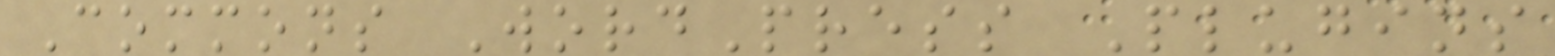Commons WordPress Plugins
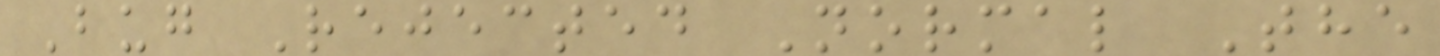Bug Rejected Normal The
